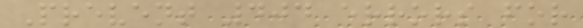Prevent 404 errors for
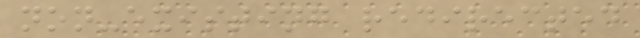non-existing redirected
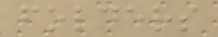folders
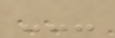---
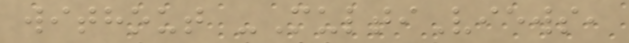without -MultiViews,
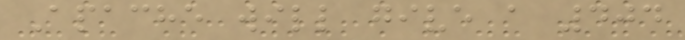Apache will give a 404
